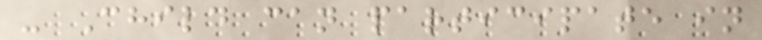- Child can participate in
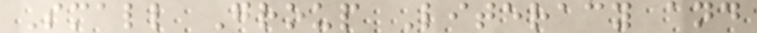Small Group Literacy and
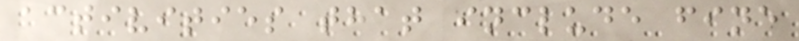activities that include fine
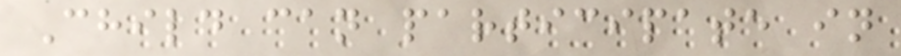Child can participate in
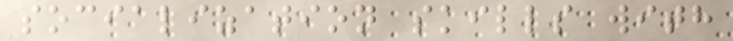socialization skills with
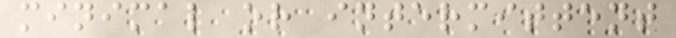minimal or intermittent
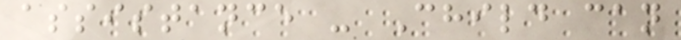assistance - Child can
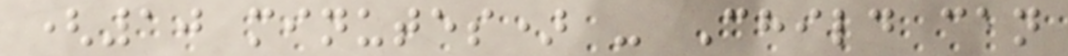(10 minutes) - Child can
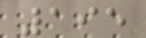195
